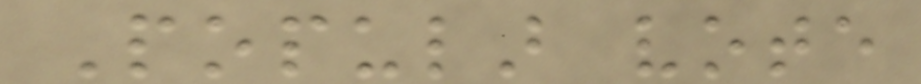Popular vote
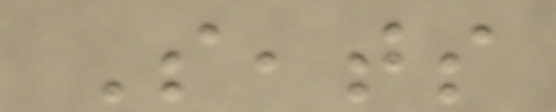Seats
